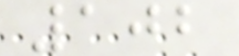102
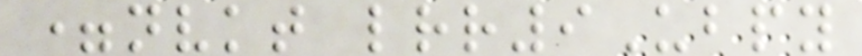=nvkt lrr9Ubpy
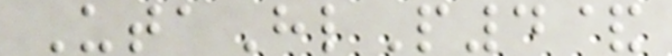UtaHlP4&
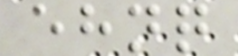ehnq
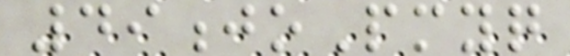49joPmyq
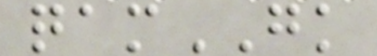qamGK
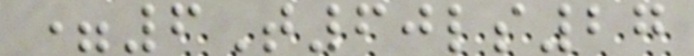=6T60ls27
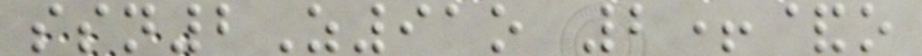ssn2Z91o 2+&o
